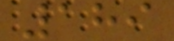189
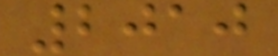2010
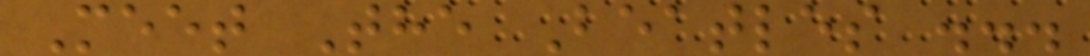Meet The Beatles ...
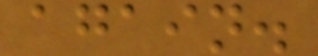again.
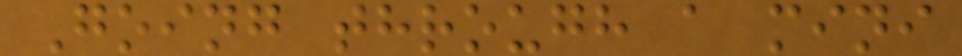Going through a mini
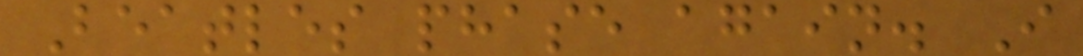Beatles phase again. I
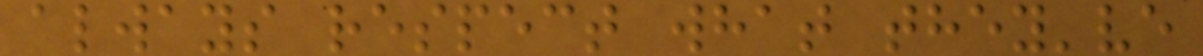always respect what they've
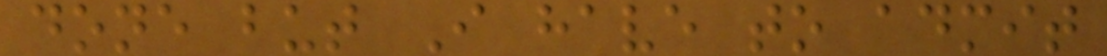done but I have to admit
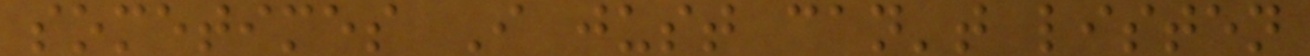sometimes I just can't listen
